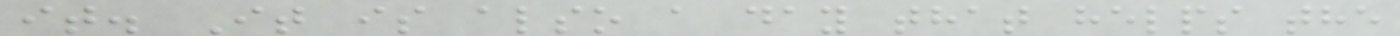it. It is also a day that helps the
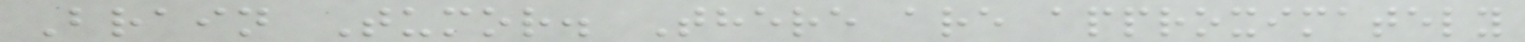Brain Tumor. There are approximately
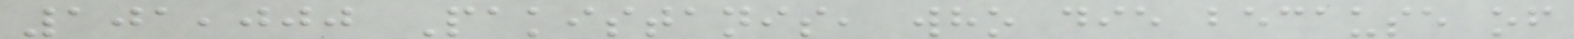101,000 Pakistanis, who die because of
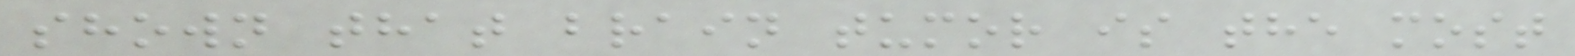shown that brain tumor is the most
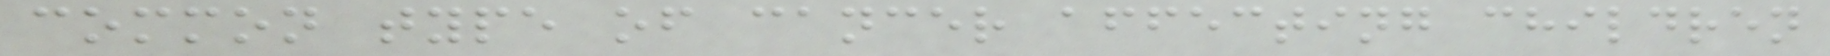common type of cancer affecting children
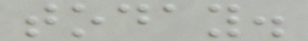today.
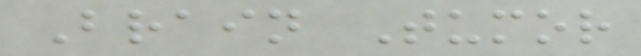Brain Tumor
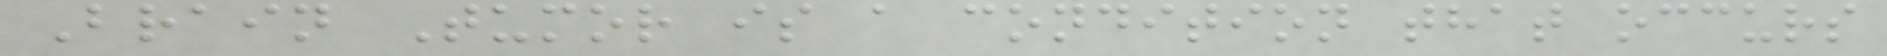Brain Tumor is a condition that occurs
